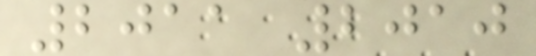2011 2010
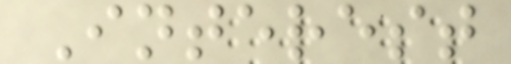Interest
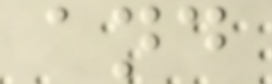and
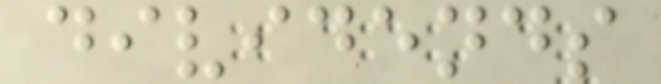dividends
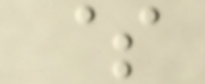$
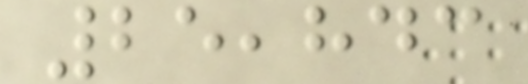25,843
